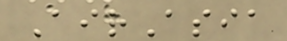AirAsia
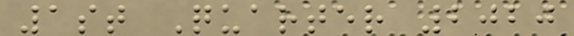1st Quarter 2020
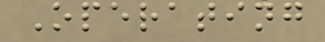Operating
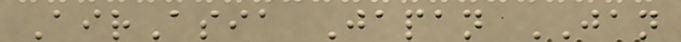AirAsia Japan JAN
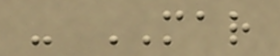- MAR
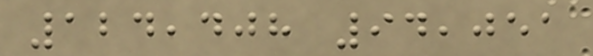124,408 94,051
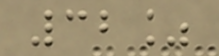32%
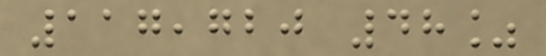117,720 48%
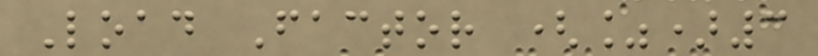Load Factor (%)3
